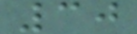30
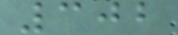302
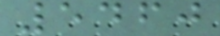5460
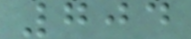704
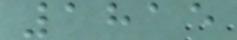1815
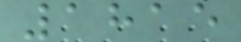1815
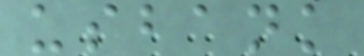usbank
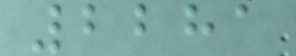2281
